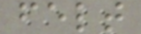felt
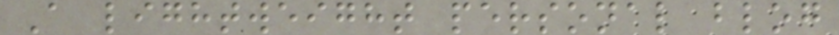A lightweight personal blog
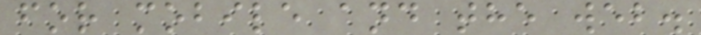for mobile and the web.
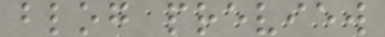blog preview
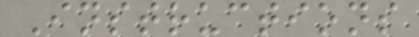Instructions
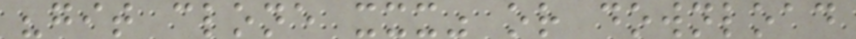"git clone xxx" or download
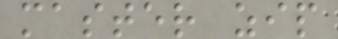master zip
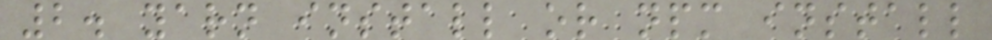2. yarn install or npm install
